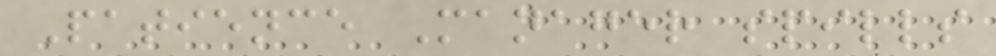Patience Manager spills
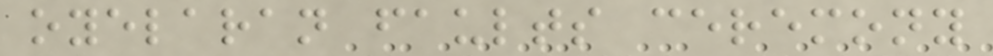oyelaran faults ceremony
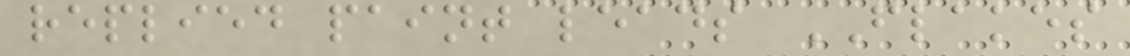replied paint leads FLAKES
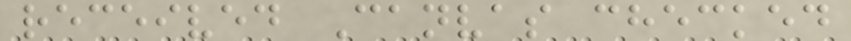received Canvas checked
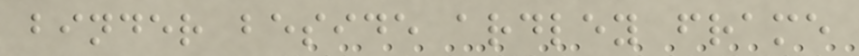binder beside ardley frame
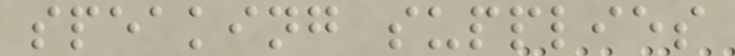speaking supplies
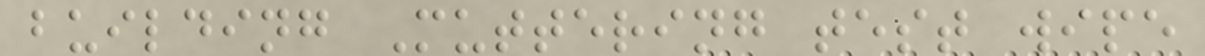building Muttering test wipe
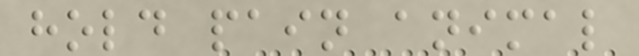hold pain animal
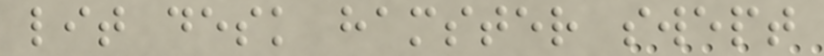lit desk hamster swept
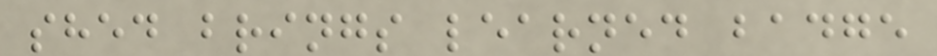shed brings learned badge
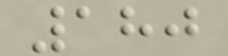180
